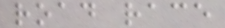road race
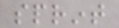sprint
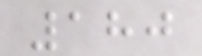180
